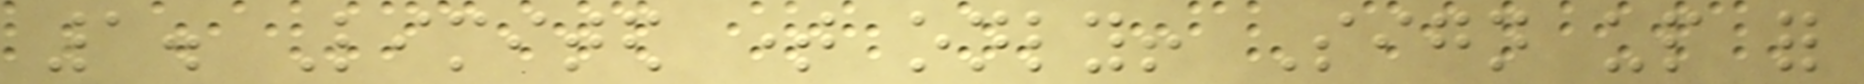1. Limited time only! Sign up for
